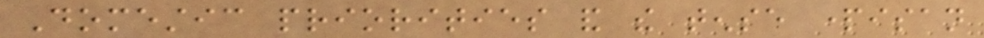Domestic priorities and the tense partisan
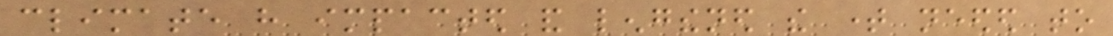climate have impacted and lengthened the time needed to
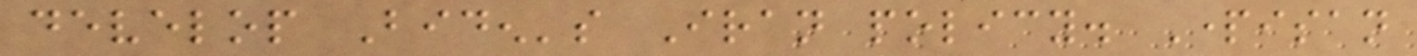develop Biden's Iran policy. Partisan
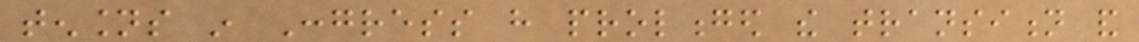tensions in Congress have prolonged the transition and
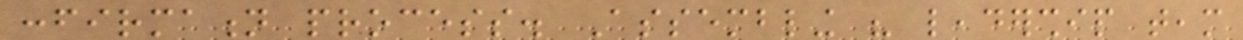confirmation process. Assembling his leadership team
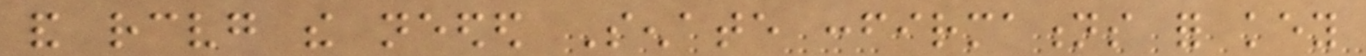and receiving the needed Senate confirmations for key
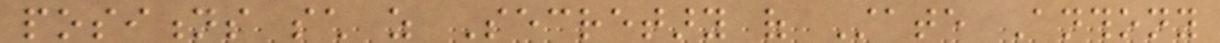positions such as Secretary of State Anthony
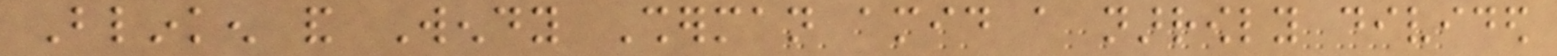Blinken and Wendy Sherman amid a narrowly divided
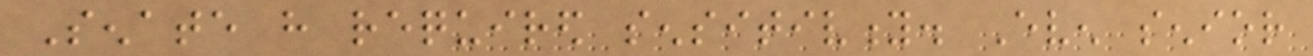Senate have required sensitivity. Even senior
